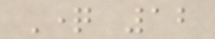Question 12
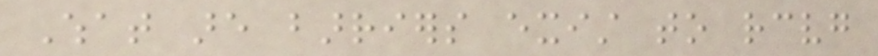What are barriers exist to receiving
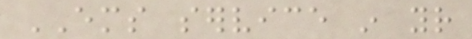EMS service in your
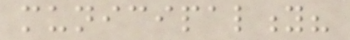municipality?
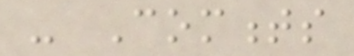- Comments
